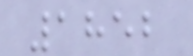1852
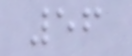56
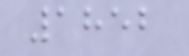1852
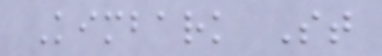Kimbark St
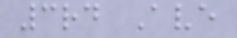3rd Ave
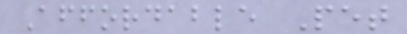Affordable Pet
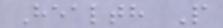Health P
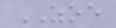ZOE
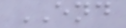END
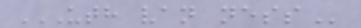UTH VAN NESS
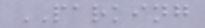PARKING
